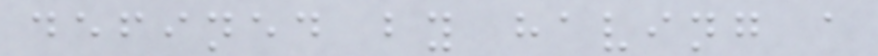defined by having a
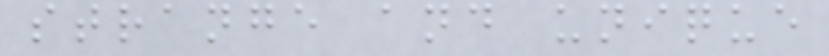strange and unique
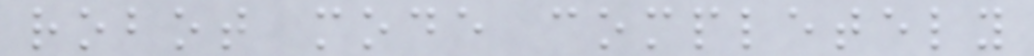robot mode completely
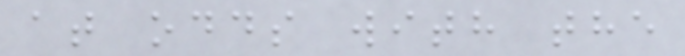at odds with the
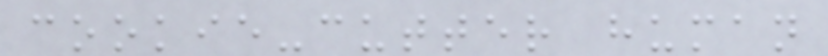cookie-cutter human
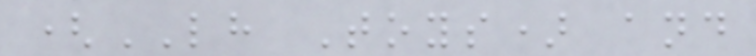(LH Toys) and
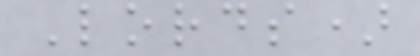Lords)
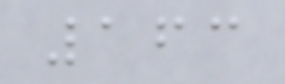163
